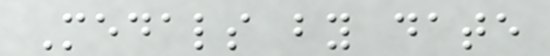Medals by date
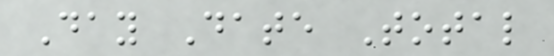Day Date Total
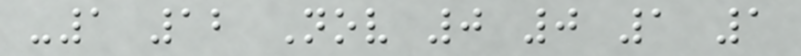-1 12 Nov 0 0 1 1
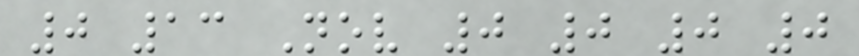0 13 Nov 0 0 0 0
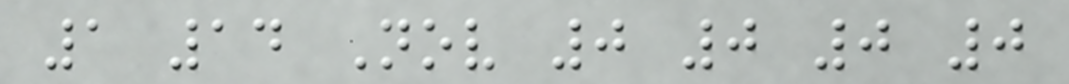1 14 Nov 0 0 0 0
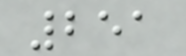251
